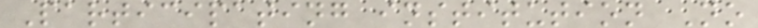Participating institution No
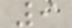9
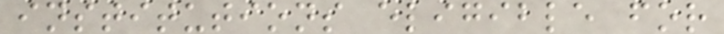institutions eligible for
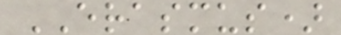ERASMUS)
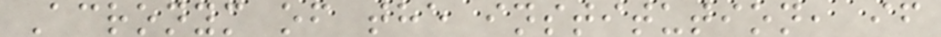Acronym of the institution, if
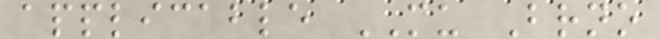applicable MU Brno
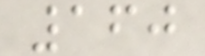160
